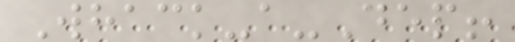Whack-a-Dep!
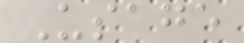Usage
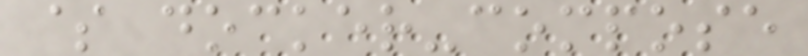$ docker-compose
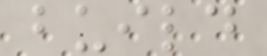build
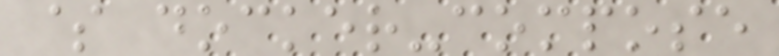$ docker-compose
